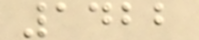1422
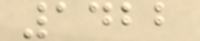1422
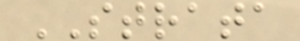STRATA
